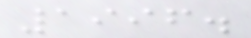1996.
